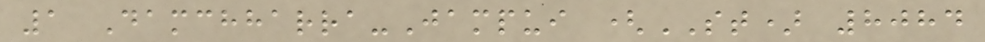1 Damchharra-Jampui (ST) 8084
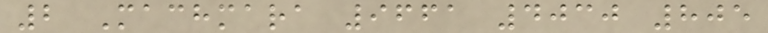2 Machmara 9661 4030 805
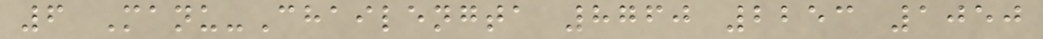6 Manu-Chailengta 8760 2253 1050
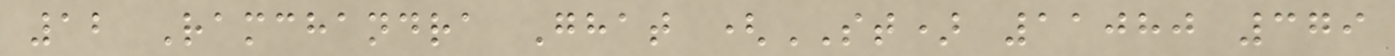12 Ramchandra Ghat (ST) 11080 379
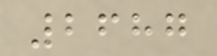2687
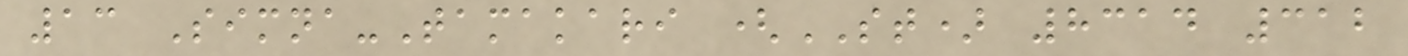13 Simna-Tamakari (ST) 8314 312
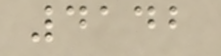4142
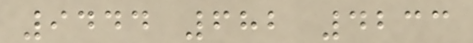9444 682 4233
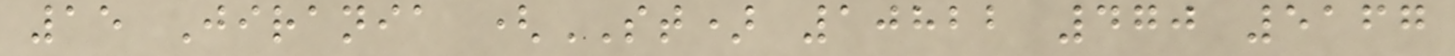15 Jirania (ST) 10822 470 5167
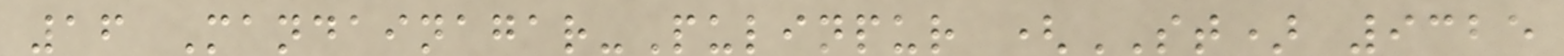16 Mandainagar-Pulinpur (ST) 9325
